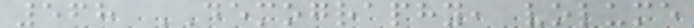568 DEMOGRAPHY, volume
